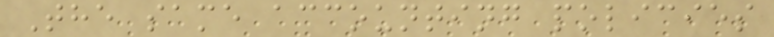The same accounting policies
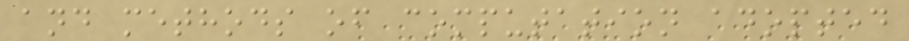and methods of computation adopted
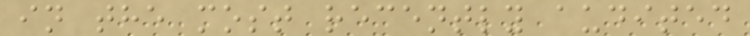in the most recently audited
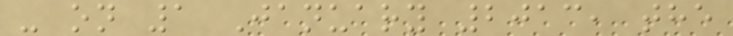- on 1 January 2013, the
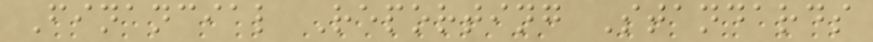Financial Reporting Standards
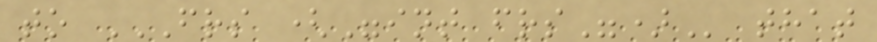to FRS ("INT FRS") that
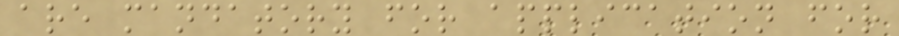are mandatory for application for
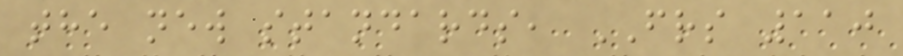the new standards, FRS 110
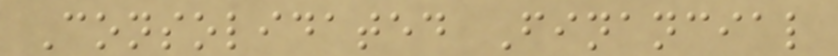Consolidated Financial
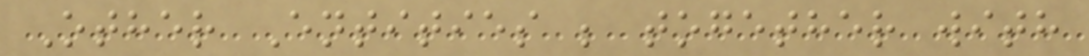Other Entities ; together with
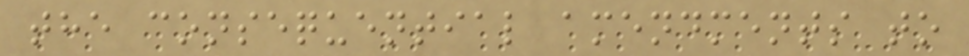the consequential amendments to
